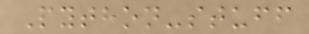Python-stuff
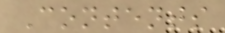Contents
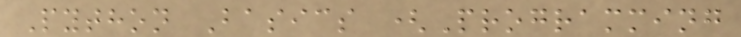Python Basics (Programming
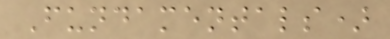Fundamentals)
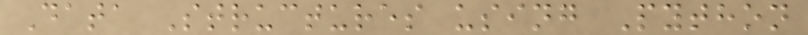Data Structures using Python
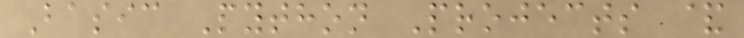Basic Python Projects &
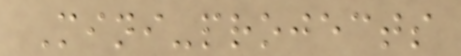Mini-projects
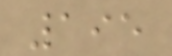195
